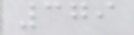379
